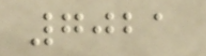7021
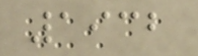1932
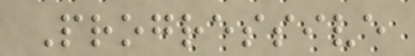Progressive
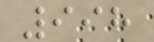998
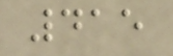415
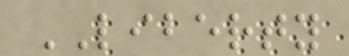LIBERTY
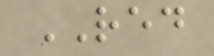RED
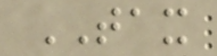TAX
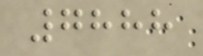7888
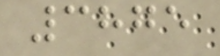3875
